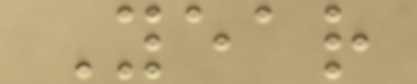Year
